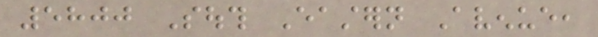5800 South Eastern Avenue,
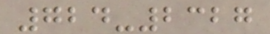724-2327
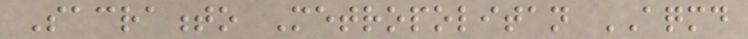Sacramento Metropolitan AQMD
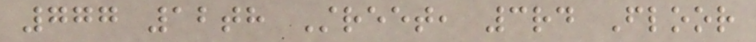777 12th Street, 3rd Floor
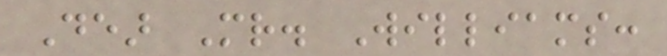Dear Mr. Williams:
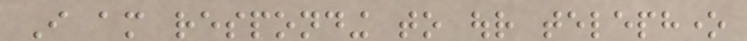I am responding to our telephone
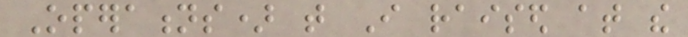Operations) that I raised at the
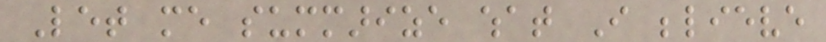Let me summarize what I believe
